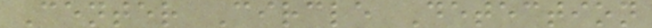Center Circle Detection
